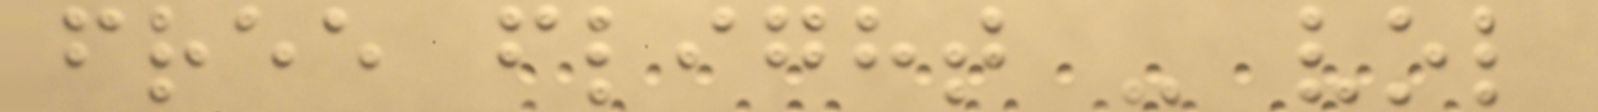free flight - vol
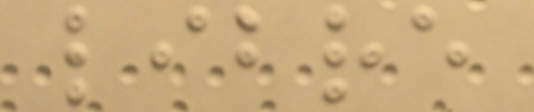libre
